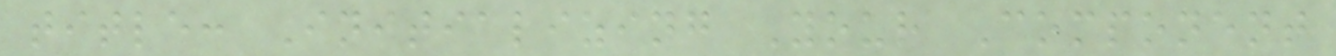title: Initializing Your Component
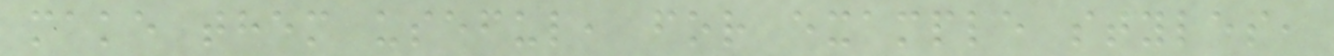make them useful, for example styles,
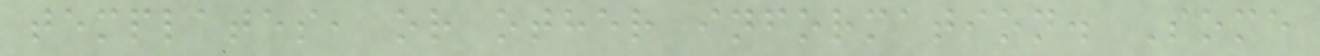templates, or other information. Some
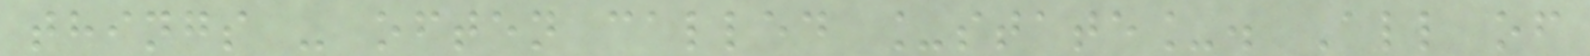things - often called _state_. All of
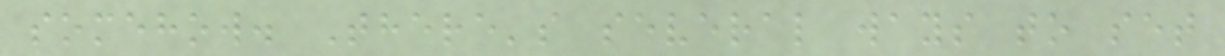somehow. There's several ways to set
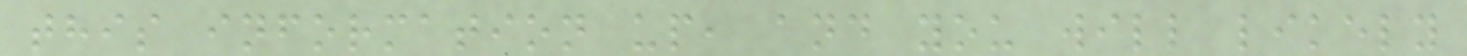this information up, and you will likely
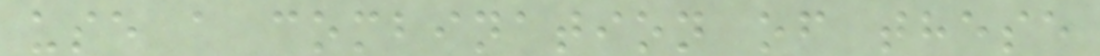use a combination of these
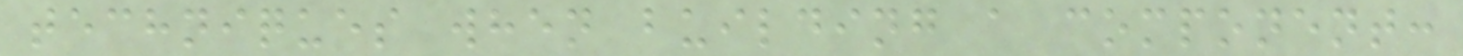techniques when building a component:
